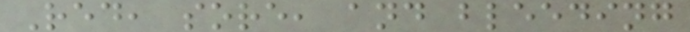Red, sore, and bleeding
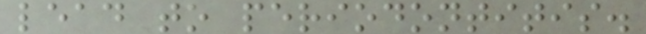lead to periodontitis.
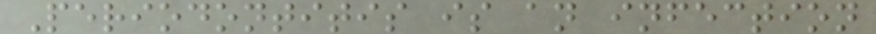Periodontitis is an infection
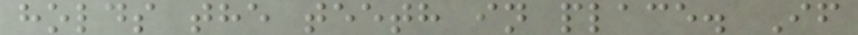holds the teeth in place. If
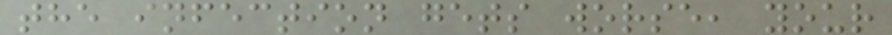the infection gets worse, your
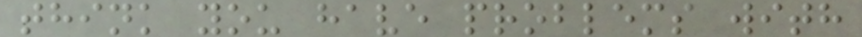think you have problems with
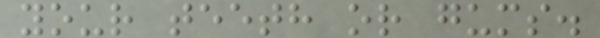your teeth or gums.
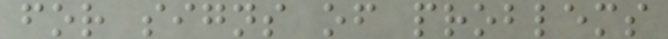for signs of problems
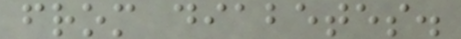from diabetes.
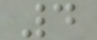4
